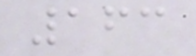163
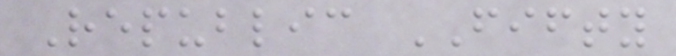Republic FIFTY
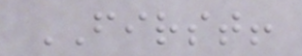FIRST!
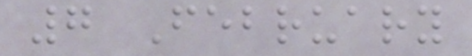7 February
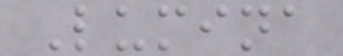Lumina
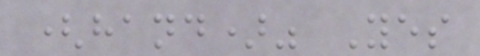(hand)" Yes
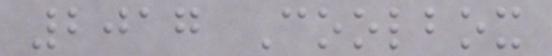2017 Coolbox
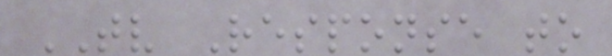TV Response to
